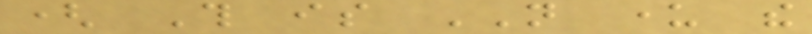( This is NOT under the
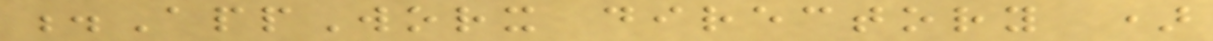.AppWorx directory )
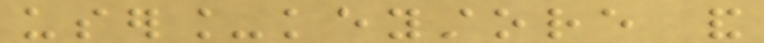user_keystore and
